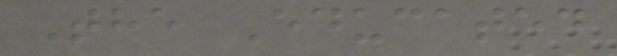The Educated
